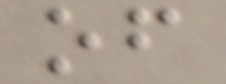of
